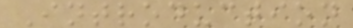Introduction
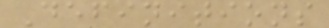Definitions
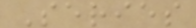Series
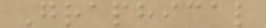Graphical
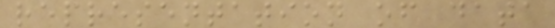representation of data
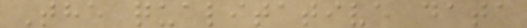The qualitative data
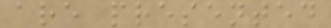are presented
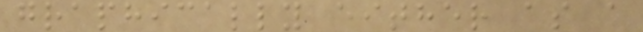graphically either as a
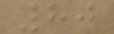80
